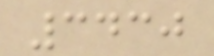3430
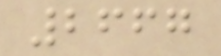2667
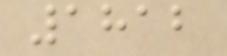1812
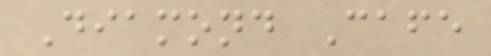Diamond Cafe
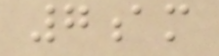7am
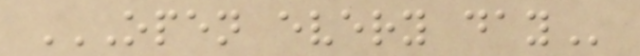OPEN EVERY DAY
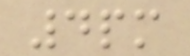4pm
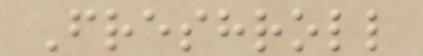Freshroll
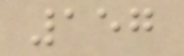157
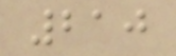210
